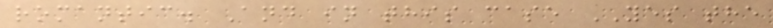romantic. And in this case YES the
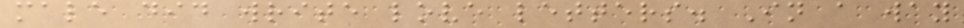male did write love letters. In a way
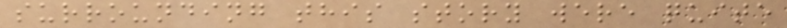surrounding this story were quite
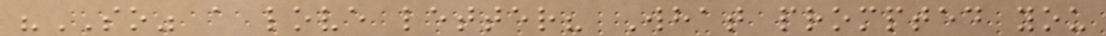"SO" a love letter? What prompted you
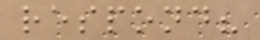respond?
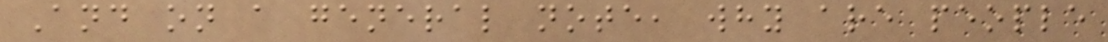And on a general note, why are people
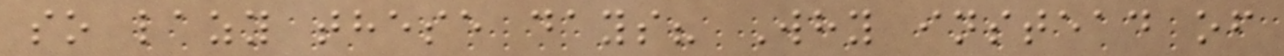so lazy these days? Why instead of
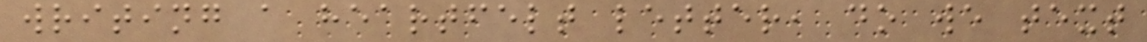writing a heartfelt letter, do we text
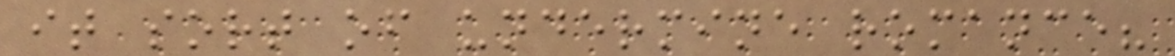it sort of undermine romance?
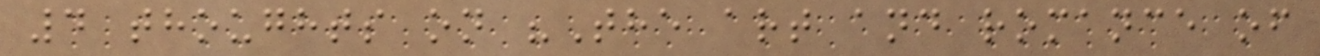4 thoughts on "The art and romance of
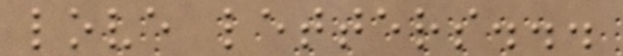love letters...
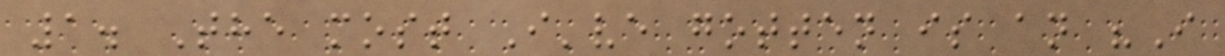1. The most I've gotten is an "I
